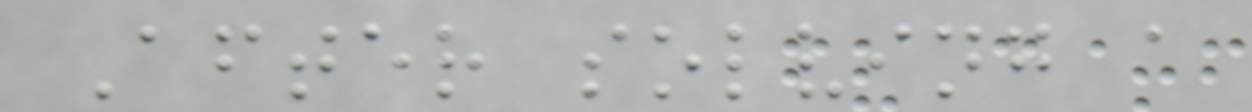After solving a
